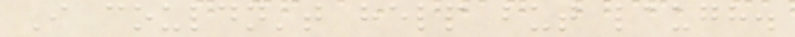I couldn't help but laugh.
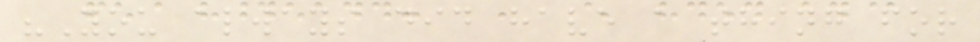"You always did have a thing for
